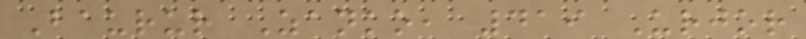Baurur Zanko, 419 Urjor
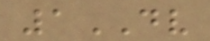1DV
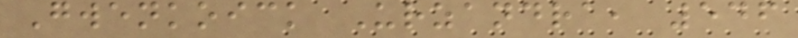Gwenkoick Urzandra, 546
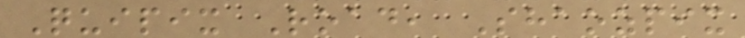Quipix Road, Shaozpix
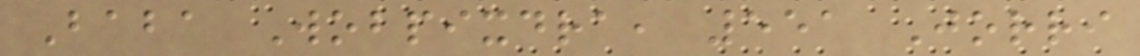Baba Wobpixdra, 551 Jorri
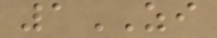1ZI
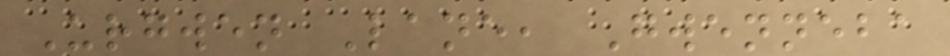Urgwen Lane, Gwenneba
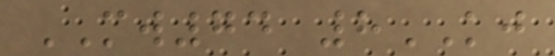MW74 8KJ
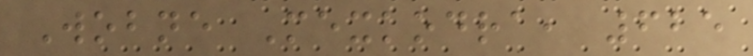Wobne Mexkodra, 625
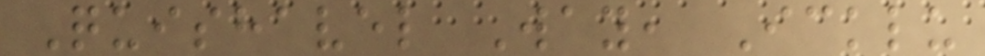Quishavel Way, Icklu
